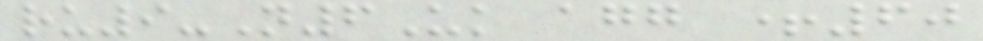ru9-N6Uk agg +60
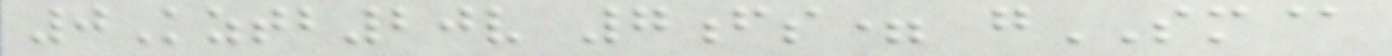0Kztb20v 7fs= gSM@
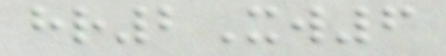hr2Xw6
